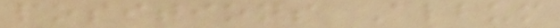positions Album
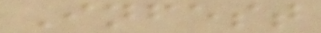Infest
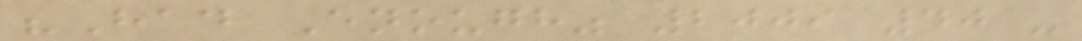"Had Enough" 2009 40 -
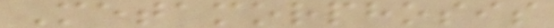Metamorphosis
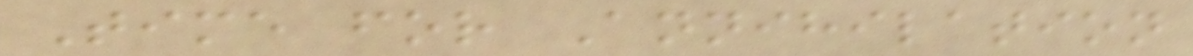Time for Annihilation
